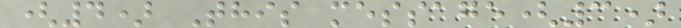(4) This message(3)
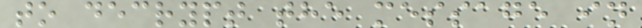to decrypt the message in
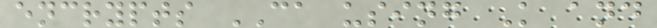encrypts CA using K and
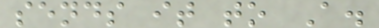sends it to A.
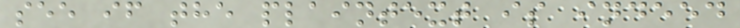see if the plaintext is indeed
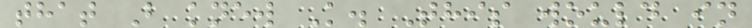that B knew K. This would in
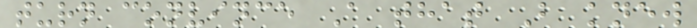turn convince A that B knew
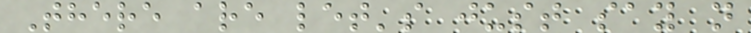There are let's just say n
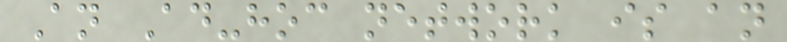An Ad-hoc network is an
